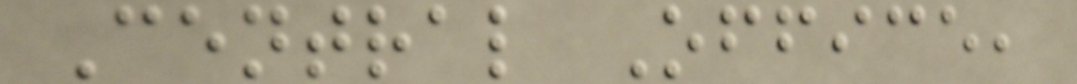Central Office,
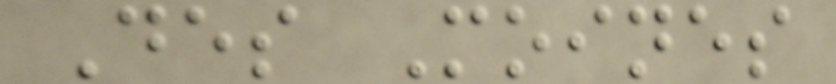Des Moines
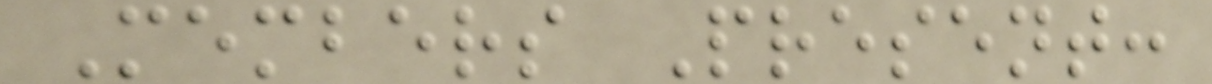Members Present:
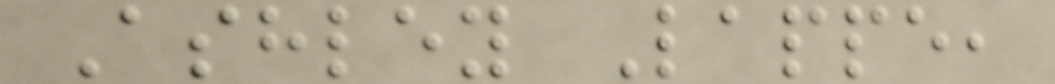Ashley Lappe,
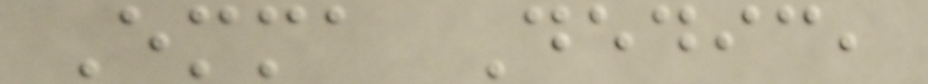Emma Dedic,
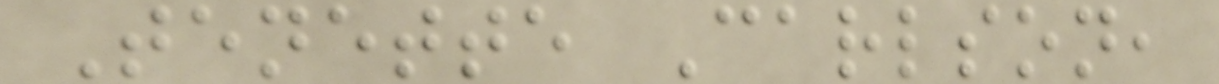Tenette Carlson,
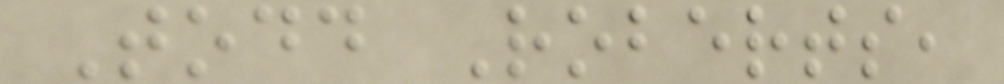Todd Roberts,
